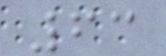63
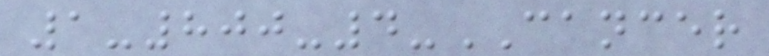1-800-4-CANCER
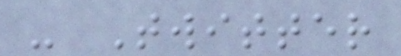- Twitter
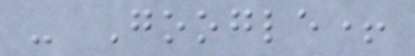- Google+
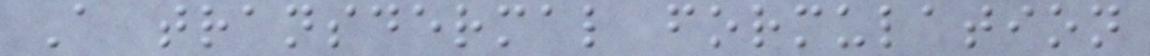A transdermal formulation
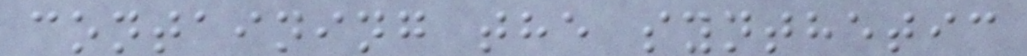containing the synthetic
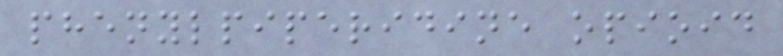phenylpiperidine opioid
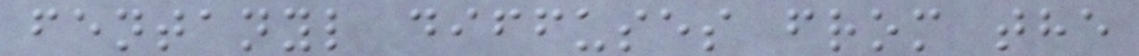fentanyl diffuses from the
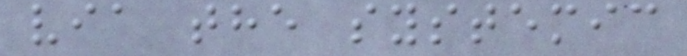via the systemic
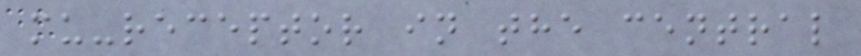mu-receptor in the central
